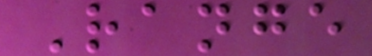Range
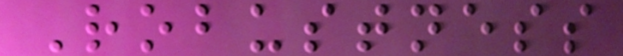Robustness
